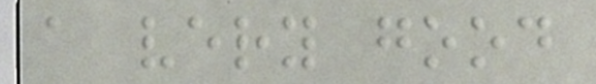a very good
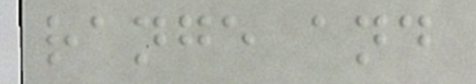range and
